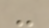-
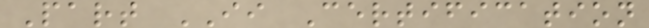Part II Certification
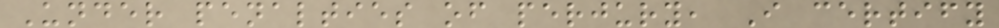Under penalties of perjury, I certify
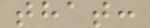that:
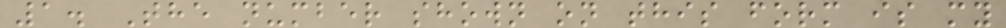1. The number shown on this form is my
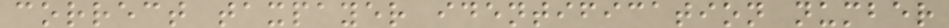correct taxpayer identification number
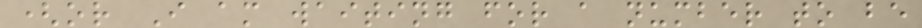(or I am waiting for a number to be
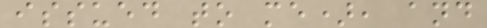issued to me), and
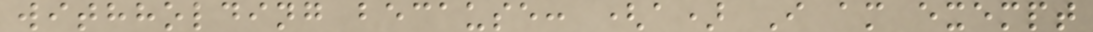withholding because: (a) I am exempt
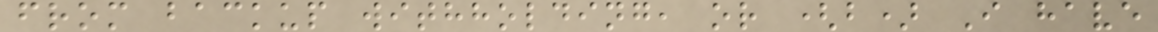from backup withholding, or (b) I have
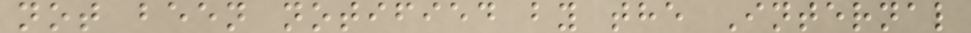not been notified by the Internal
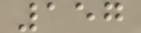157
